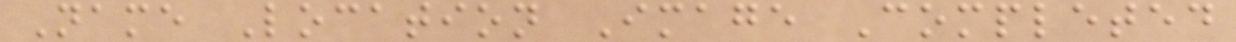Name Location Image Completed
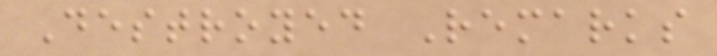Destroyed Remarks
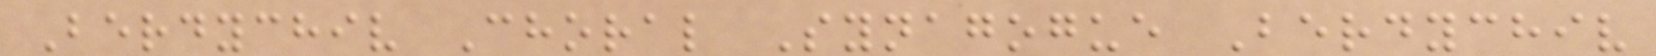Berdychiv Choral Synagogue Berdychiv
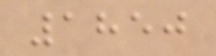1850
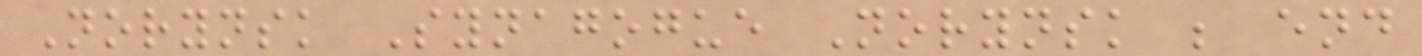Norynsk Synagogue Norynsk ; end
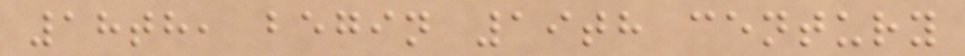18th, begin 19th century
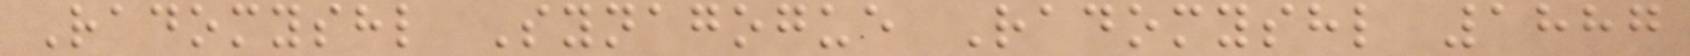Radomyshl Synagogue Radomyshl 1887
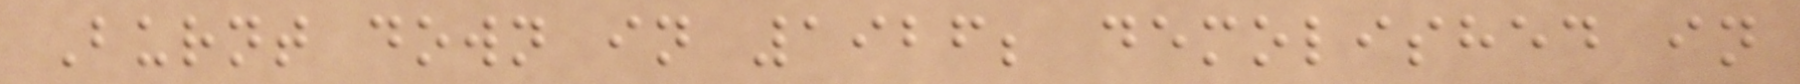Burnt down in 1926; demolished in
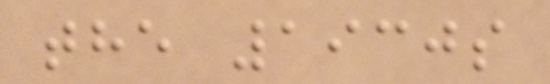the 1930s
